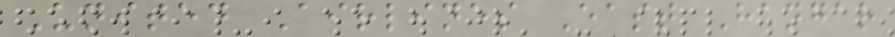United Airlines East Hangar
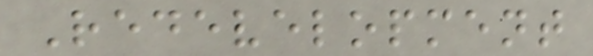Redevelopment
